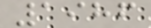1986
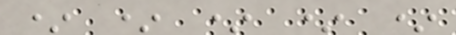* * * * *
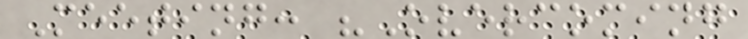Meeting: "Overcoming
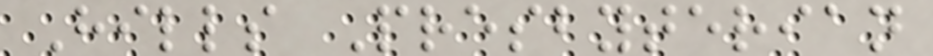Hills Presbyterian
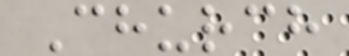Church
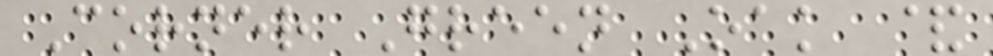Corner Green Oak &
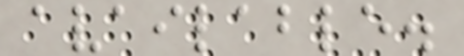available.
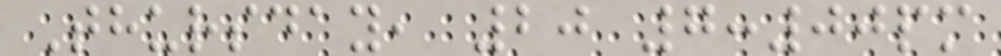Thursday, 20 7:00pm
